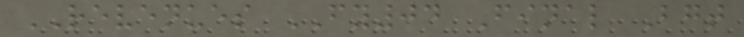REVENUES FY04 Final Bgt
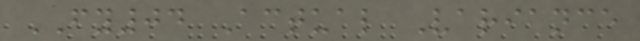FY04 Actual Variance
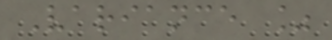Variance %
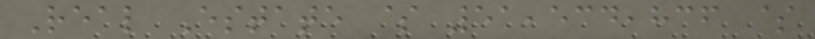Real Estate $ 51,534,836 $
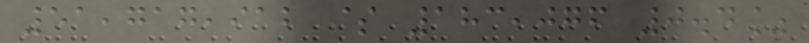51,717,912 $ 183,076 0.4%
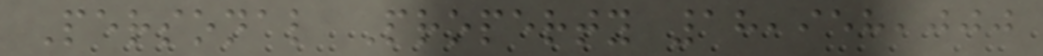Personal Property 18,958,000
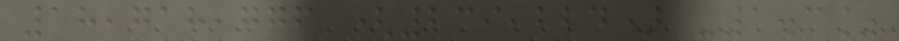18,718,776 (239,224) -1.3%
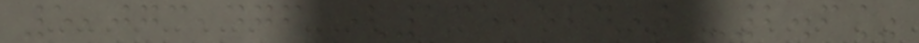5,073,476 (135,524) -2.6%
